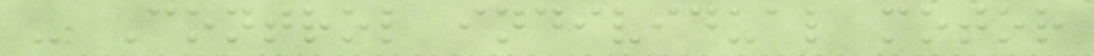- Control individual motor
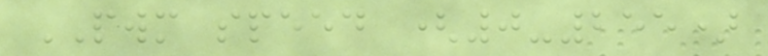PWM speed (0-255)
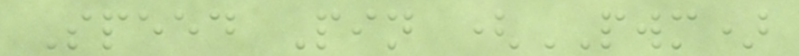Speed Pin (PWM)
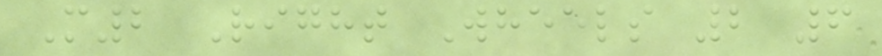M2 Right Wheels 2 6
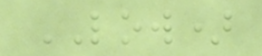LOW)
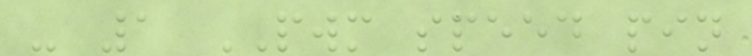- 1 PWM speed pin
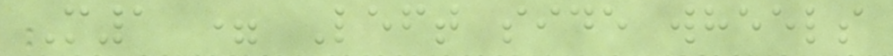M1 = Left side wheels
